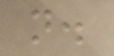n.
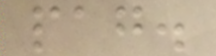pag.
